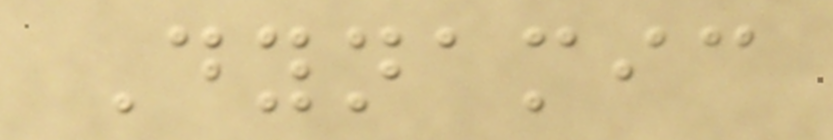Dynamic
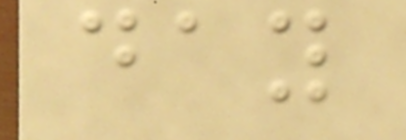day
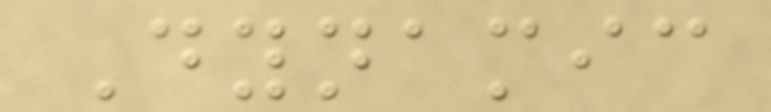Dynamic
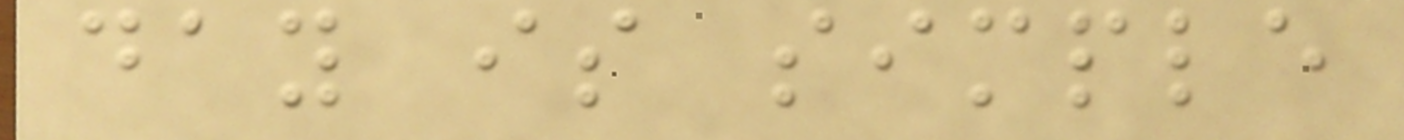day is simple
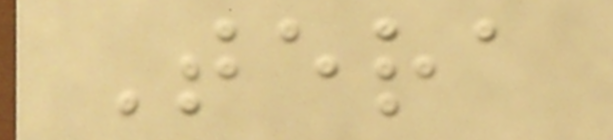Tera
